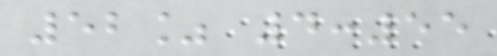52% 4:55
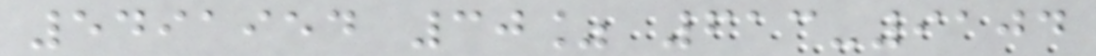5491954 30% 613-9104
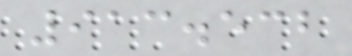913.532
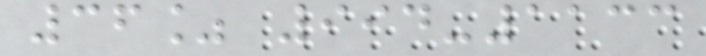36% 994-1133
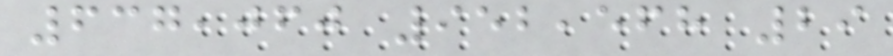637,060 952,568 29
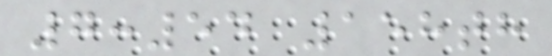7:54 158th
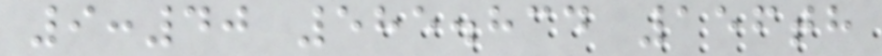9:40 585.834 156th
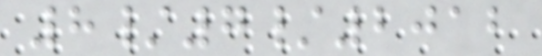8/7/2012
